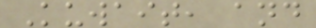Kuwait, and
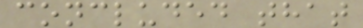concluded that
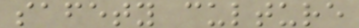safety culture
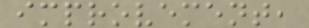improvement,
